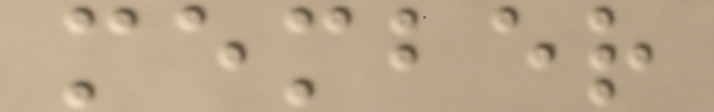member
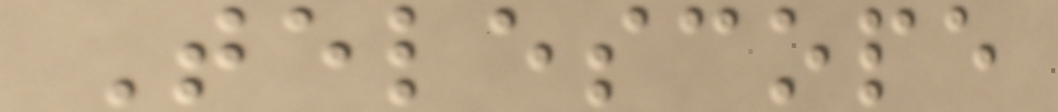Telescope
